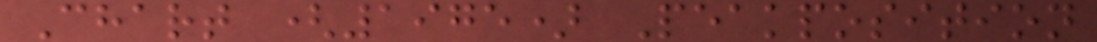Chart (1975) Peakposition
